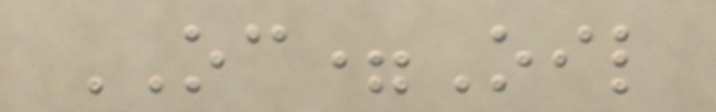OC=Oil
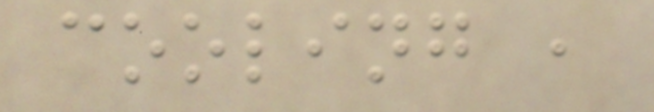cooling ,
